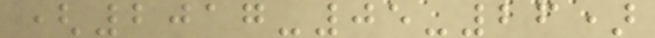(2017-05-26)
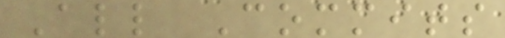All Commits
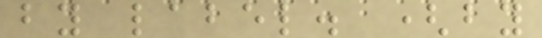by label. (by
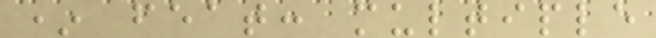* feat: multiple
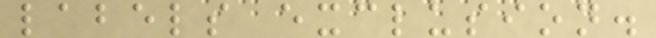labels exclusion.
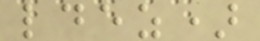ldez)
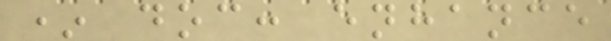* doc: enhance
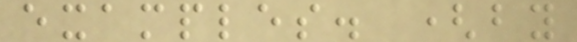examples. (by
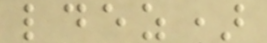ldez)
